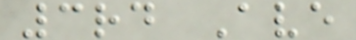3rd Ave
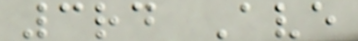3rd Ave
